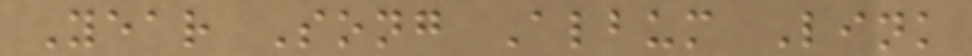Year Song Album Link
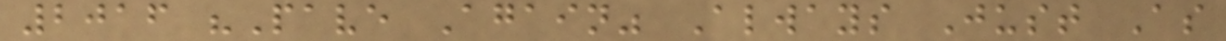2016 "Pave Again" Always Just As
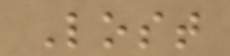Lost
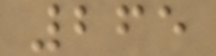265
